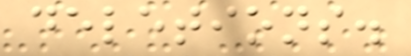deletions.
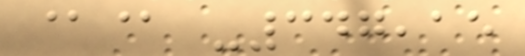@@ -347,15
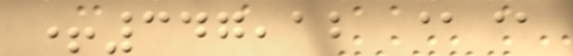+347,12 @@
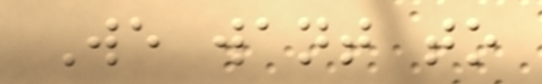We want to
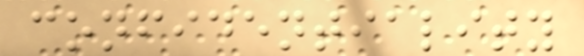confidentiality
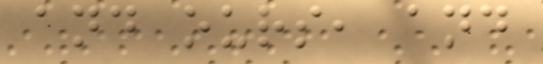and ours, and
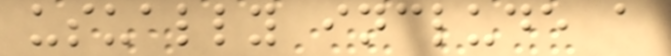usually include a
